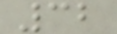32
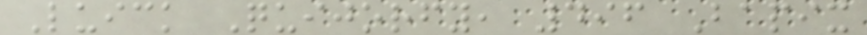Luick Quijorfy, 496 Bapix
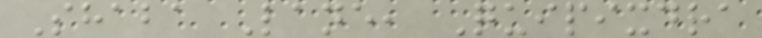Shaba Lane, Quipixdra
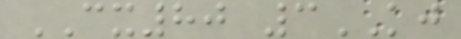CX80 3KJ
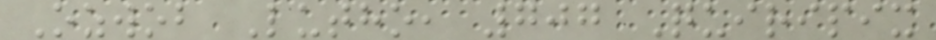Ozwob Lutho, 707 Quiripix
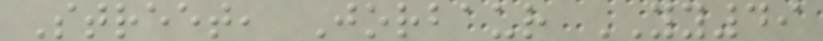Street, Jorbaur YY49
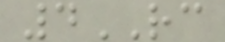4RC
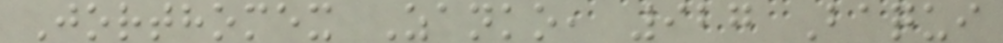Jorthomex Zanko, 927 Baqui
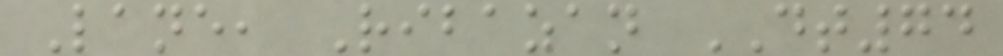Lane, Ribazan DT74
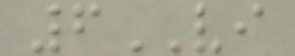6VI
